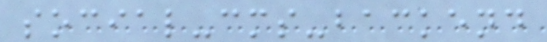social-cms-backend
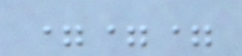===
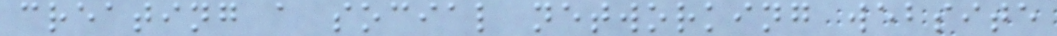creating a social networking website
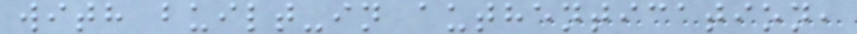with built-in authentication,
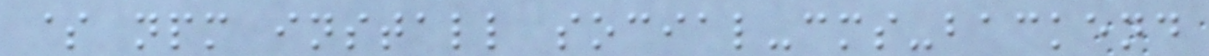$ npm install social-cms-backend
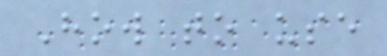How to use
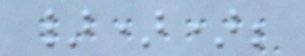}));
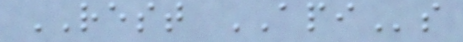REST APIs
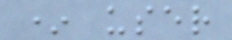* user
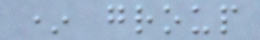* group
